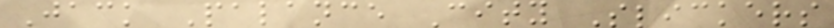Jack Palance City Slickers
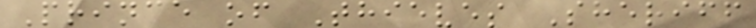Prince of Thieves Sheriff
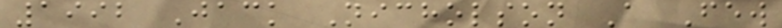1992 Jack Nicholson A Few
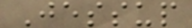Jessup
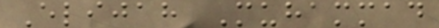Elijah Muhammad
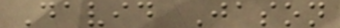David Jason
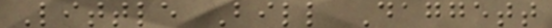Little Bill Daggett
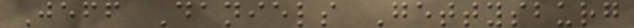Jeff Daniels Gettysburg
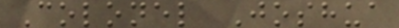Colonel Joshua
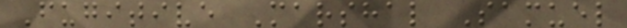Fugitive Marshal Samuel
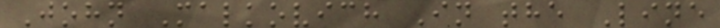John Malkovich In the Line
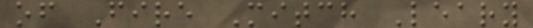of Fire Mitch Leary
